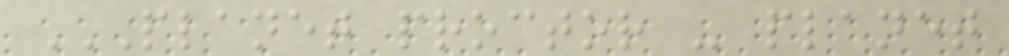PLANET PROCTOR - PLANET
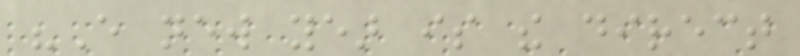"Every new year is the direct
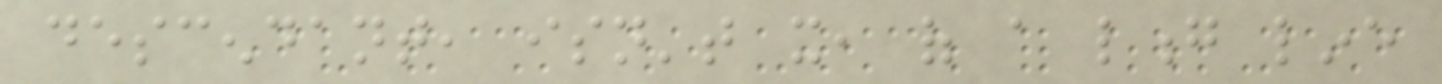descendant, isn't it, of a long line
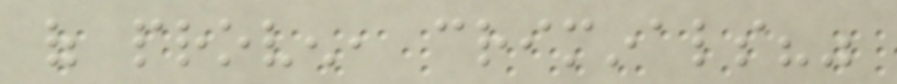of proven, criminals?"
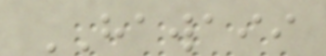HAWAII
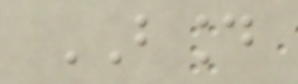BOUND
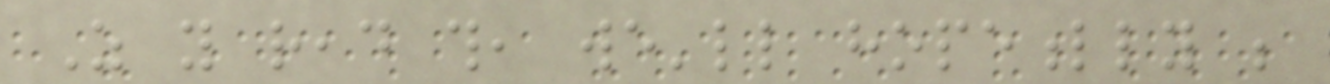As you read this, we'll hopefully be
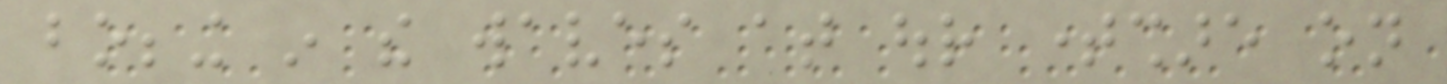bobbing in the waves at our timeshare on
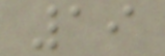19
